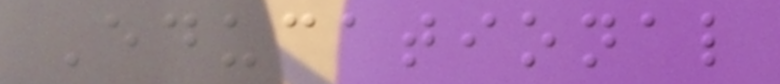Educational
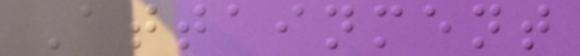Attainment
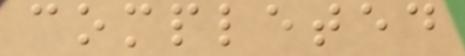completed
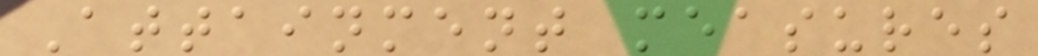Attainment measures
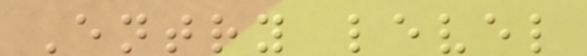Entry level
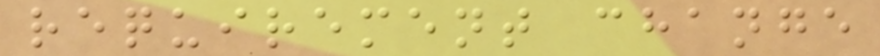requirement change
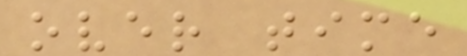over time
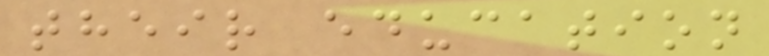their education
